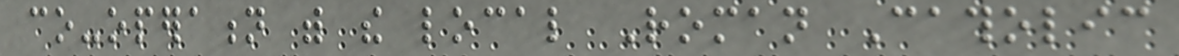co-operation with the local Roman Catholic
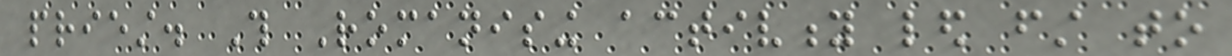priest. This Romanising activity led first to
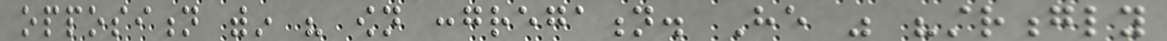opposition within his own congregation. He was "strongly
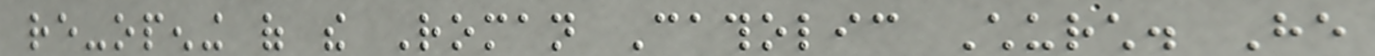re-opening of the Roman Catholic Church. He
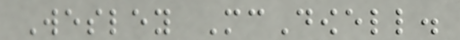Wesley McDowell.
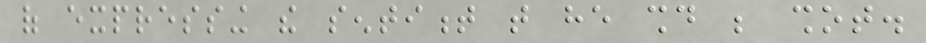of expressing the sentiment that he should be shot.
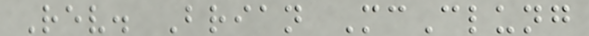Rev. Brian McClung
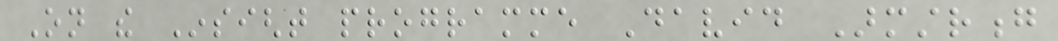On the Insight programme David Armstrong
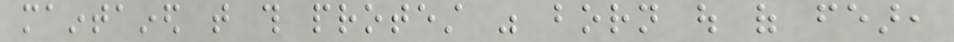maintained that this protest was born out of fear,
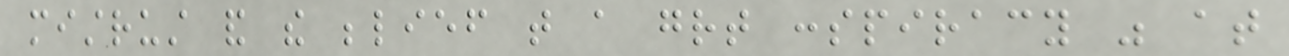mistrust and the belief that a great conspiracy was at
